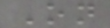On
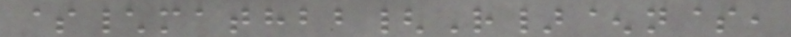$\mathbb{R}^n$,
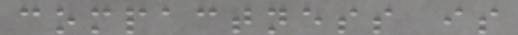compactness is
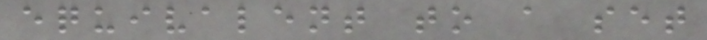equivalent to a set
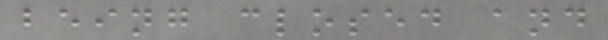being closed and
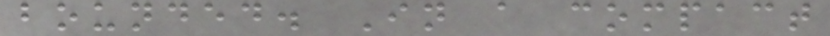bounded. In a compact
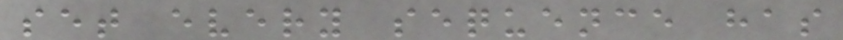set every sequence has
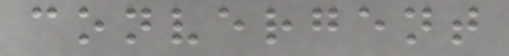convergent
